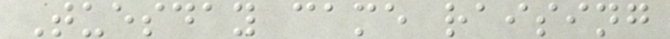Tuesday came raising
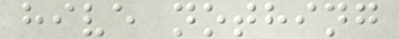hive nothing
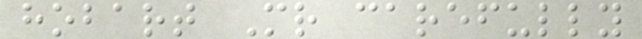hobart Mr carefully
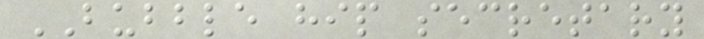BUBBLE hip secretary
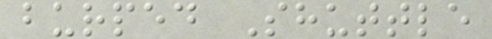burped Shuttle
